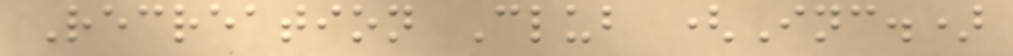Recreation Club (Inc.)
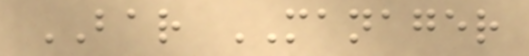BAR MANAGER
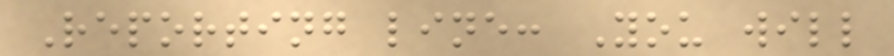Reporting line: You will
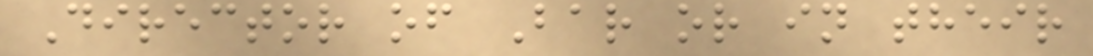Director of Bar or in their
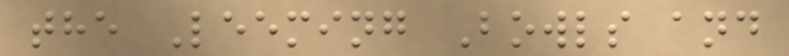the Leeming Bowls and
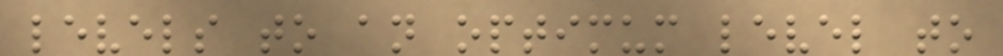levels to an optimum level to
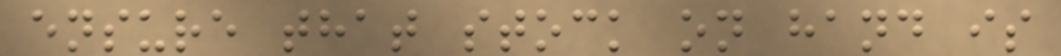ensure that stock on hand is
